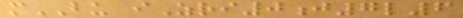mBU iZri0j7l6
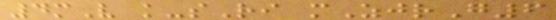4mV k-sRi mZjrG6
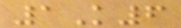1K6
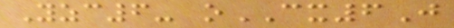Yzc6- oCX6J
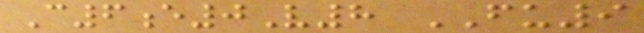C6e0V8 FU9
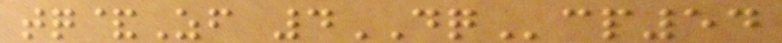tq&Zf 4DQcp54
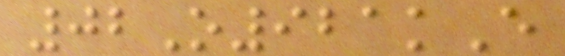02O921kE
